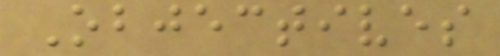Objectives
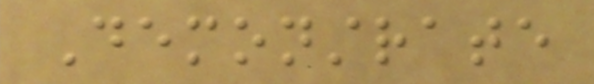Demonstrate
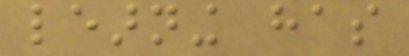learning has
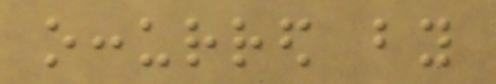occurred by
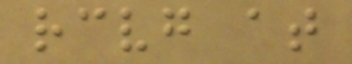receiving at
